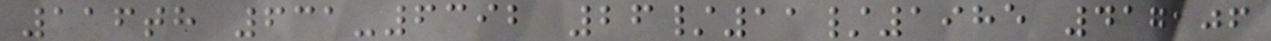116th 631-6392 26/11/1985 417106
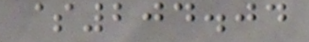$204.04
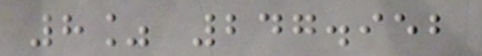8% 247.952
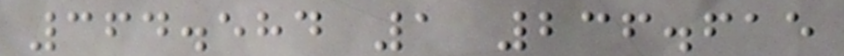364.584 1 236.615
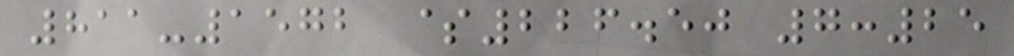811-1572 $226.50 7:25
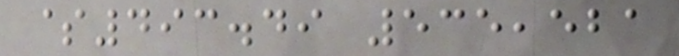$493.49 535,521
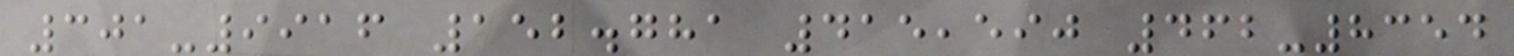301-9916 152.781 415,590 462-8354
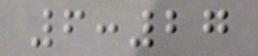6:27
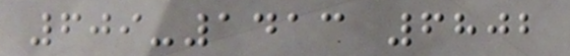609-1413 6802
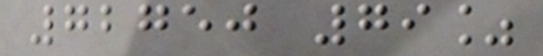72750 79%
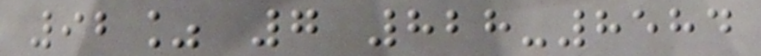92% 7 828-8584
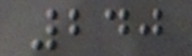240
